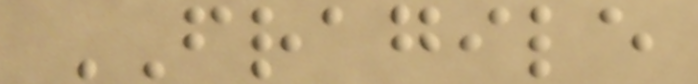FRAGILE
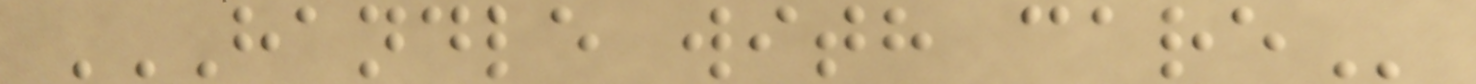HANDLE WITH CARE
